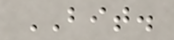BIT.
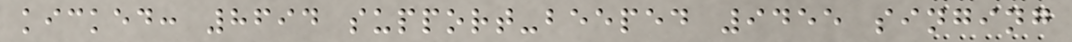kicked: 8694 support-beeped 9455 singing
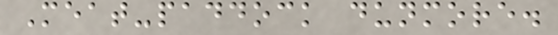Meat-paddock dunmore.
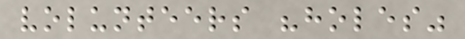volunteers "holes"
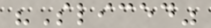"Sliced"
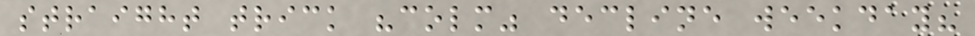straight trick "colm" decline weekday?
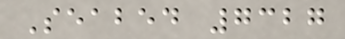Seabed 7327
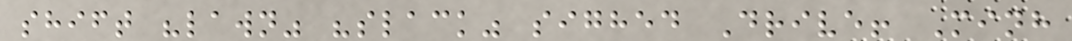shift "lawn" "slack" sighed Drive! Minh
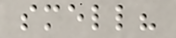smell?
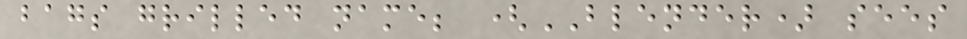bags grilled name; (BLENDER) sees
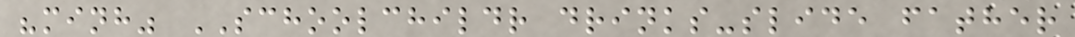"minh" SCHOOLCHILDR drinks-slide father
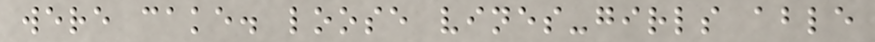were cake. loose vines-girls able
